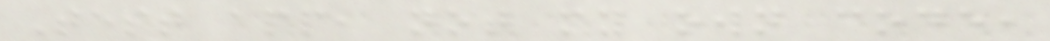Test app, not my own code,
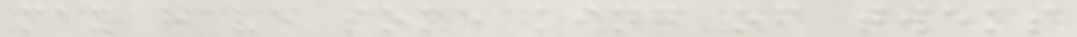may have some king of tweks
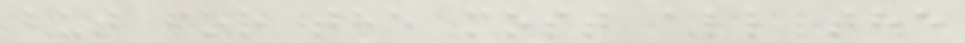but for the most all the
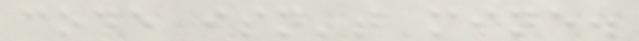code isn't mine.
